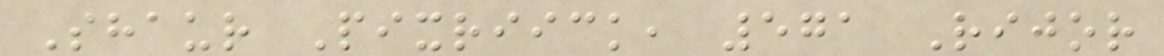Shaur Pixriick, 571 Rijor
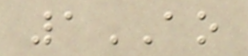1AO
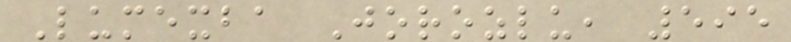Lumexba Jorozlu, 595
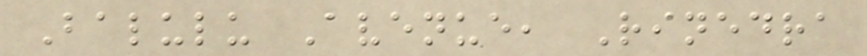Balulu Avenue, Rinedra
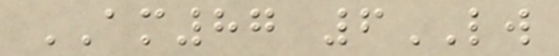AM87 6LW
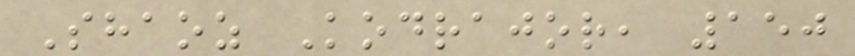Shaoz Kodrajor, 150
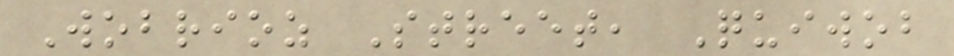Wobrioz Street, Quiwob
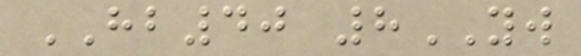HB40 8YW
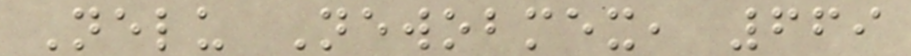Nelu Newobmex, 669
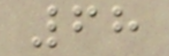68
